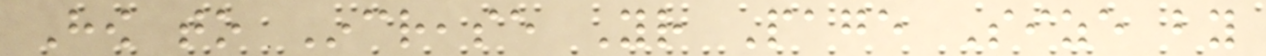How to Increase Your Page Size by
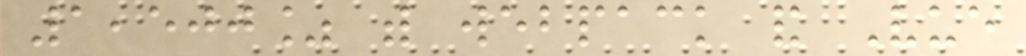1,500% with webpack and Vue
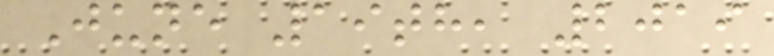June 19th, 2019
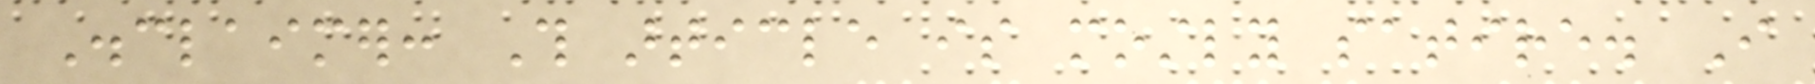Disclaimer: This article is mostly satire. I
